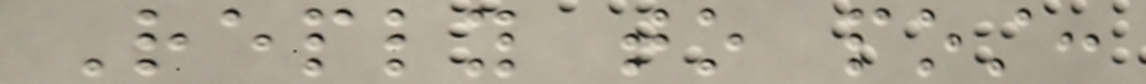Reply to post:
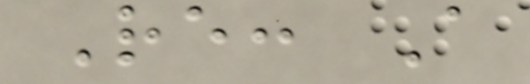Re: A
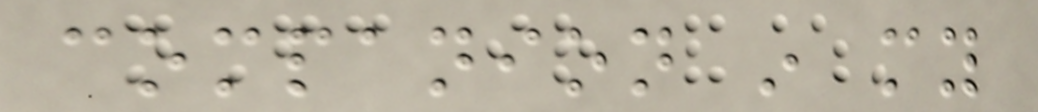companion in my
